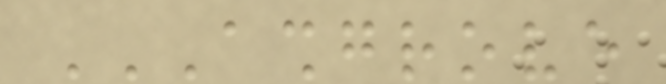ASHGROVE
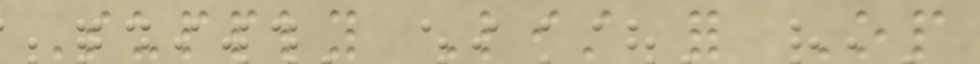Supply List for Op
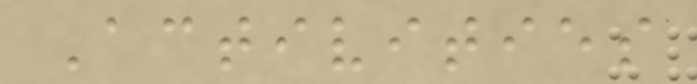Activities
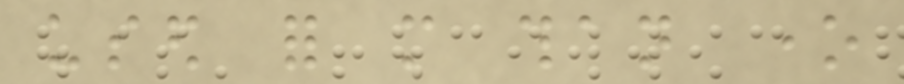used for more than one
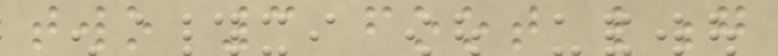two 3 foot long
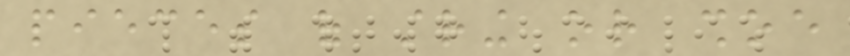pieces of string or shoe
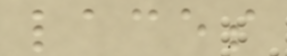laces
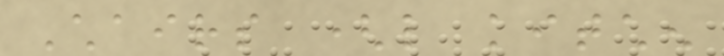Chairs (like kitchen
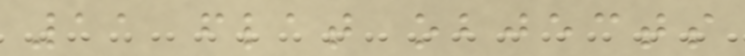11 flat objects
